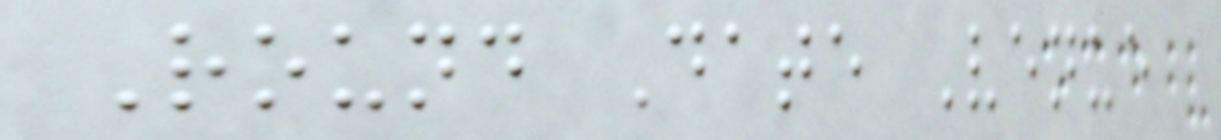Round Date Venue
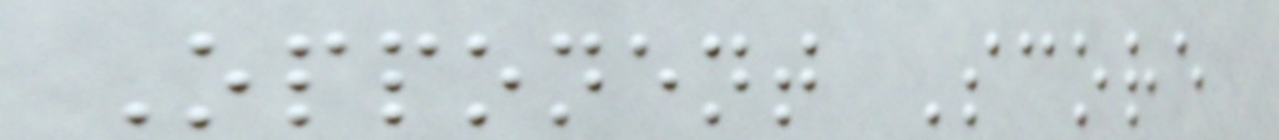Opponent Score
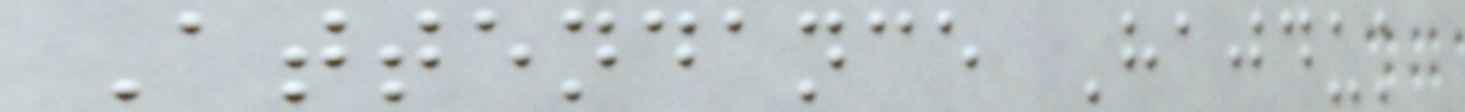Attendance Hajduk
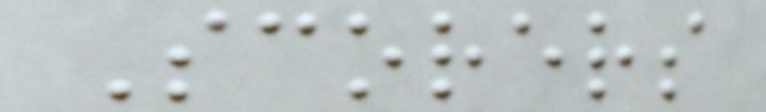Scorers
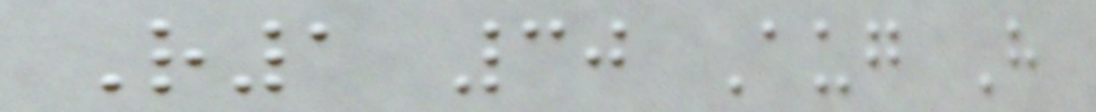R1 30 Aug H
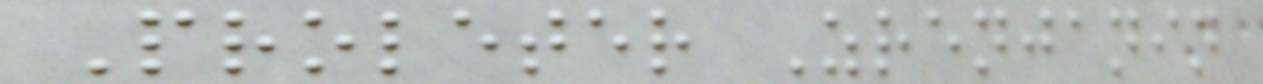Proleter Zrenjanin
